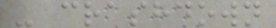- crashdown
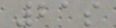21s
